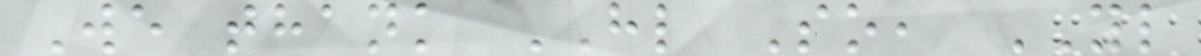We thank HL So, YL
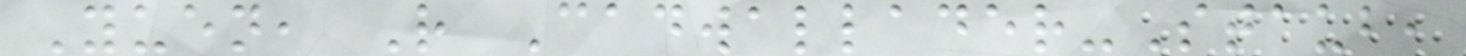Yuen, R Cadwallader-Staub,
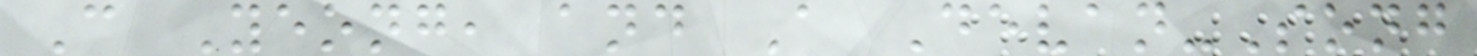C Yeong, and A Devan-Song
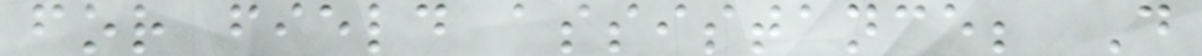for field assistance; D
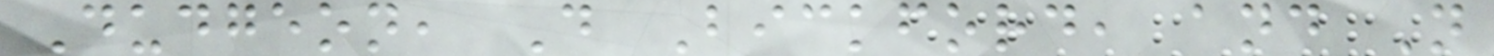Dudgeon, D Bickford, and N
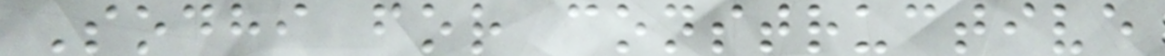Sodhi for constructive
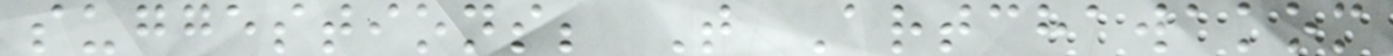suggestions; T Artchawakom
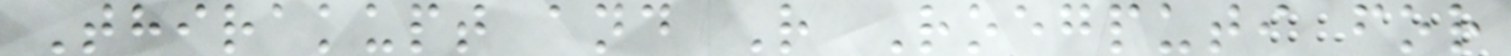Thirakupt and R Roegputi for
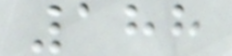188
